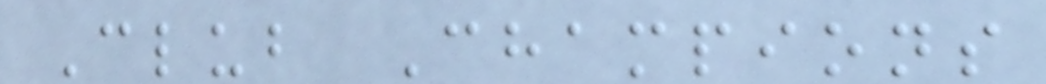Club Champions
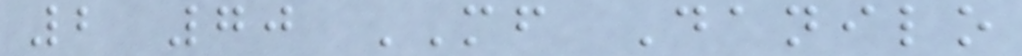2 70 MF Danilo
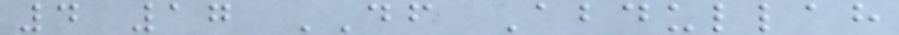4 17 DF Abdullah
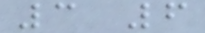3 6
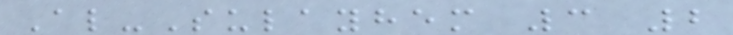Al-Sulayhem 3 2
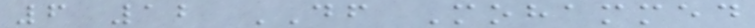6 12 DF Mohammed
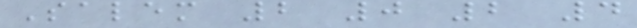Salem 2 0 2 4
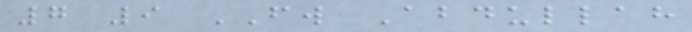7 9 FW Abdullah
